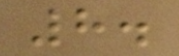8.
